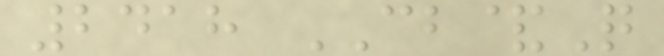2418 CB&Q
